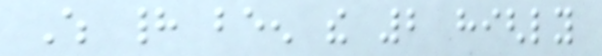Which had been the 2 highly
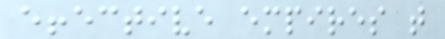effective empires that
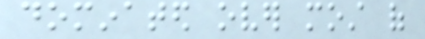dominated over most of
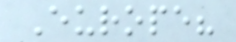Europe?
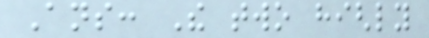Ans: The two highly
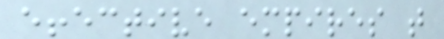effective empires that
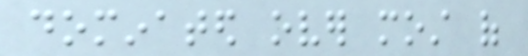dominated over most of
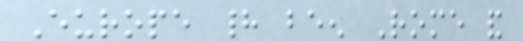Europe had been Rome and
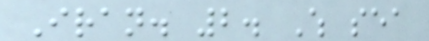Iran. 2. Which sea
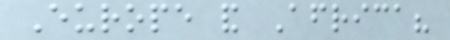Europe and Africa?
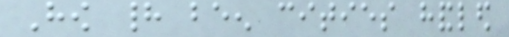How had been cities handled
